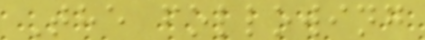The following
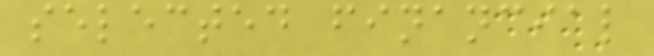selected financial
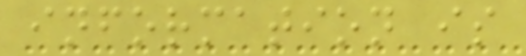information is
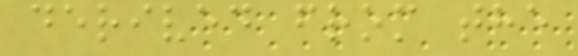derived from the
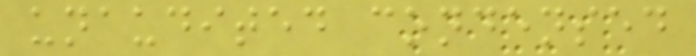unaudited condensed
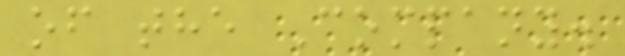of the Company.
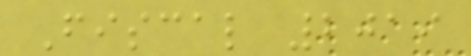Fiscal 2019
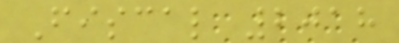Fiscal 2018
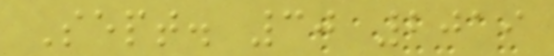Sept. 30 2019
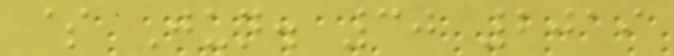$ Jun. 30 2019
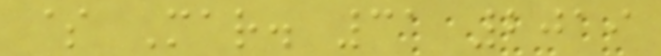$ Mar. 31 2019
